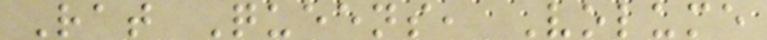Rat Queens, Volume
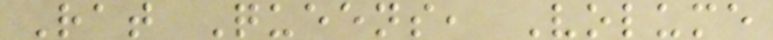Rat Queens, Volume
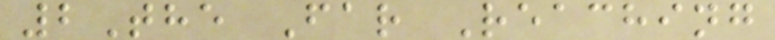2The Far Reaching
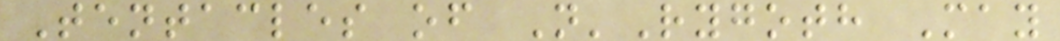Tentacles of N'Rygoth May
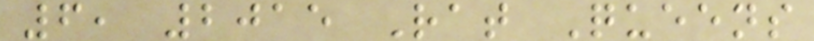6, 2015 Rat Queens
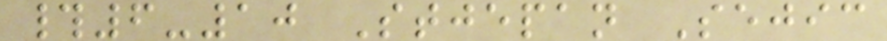#6-10 Stjepan Sejic
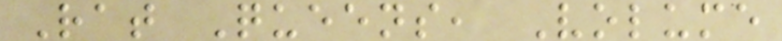Rat Queens, Volume
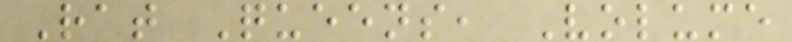Rat Queens, Volume
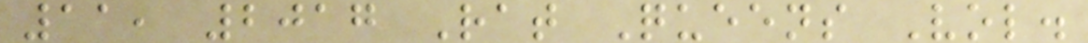11, 2017 Rat Queens Vol.
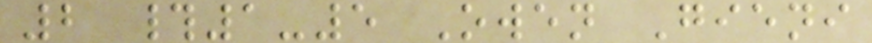2 #1-5 Owen Gieni
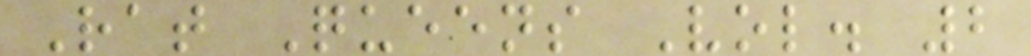Rat Queens Vol. 2
